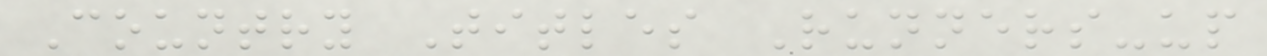Country Titles Runners-up
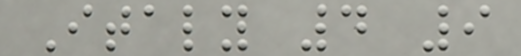Italy 4 9
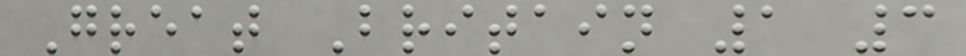Great Britain 1 3
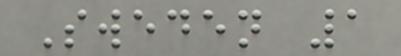Sweden 1
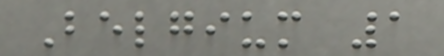Belgium 1
